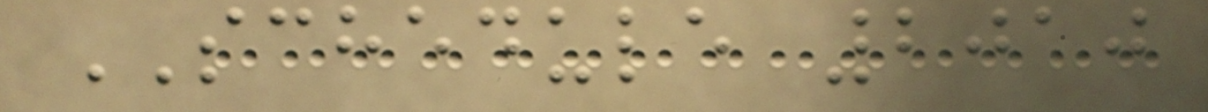SCHEDULE 2010
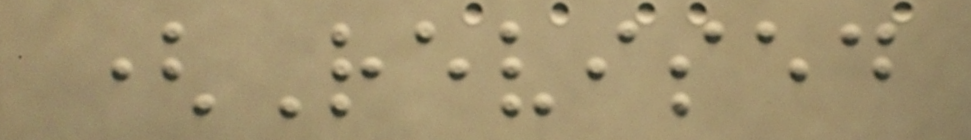(Revised
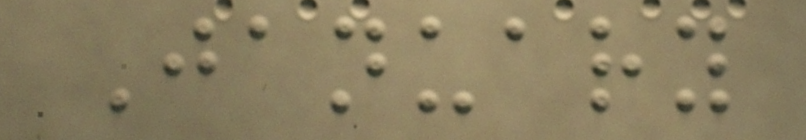January
